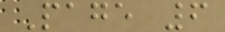Page 6
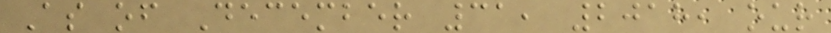As of December 31, 2018, our
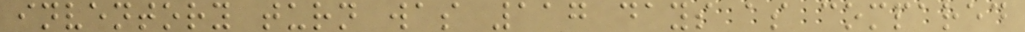inventory turn was 117 days as compared
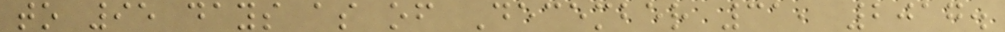to 95 days as of December 31, 2017.
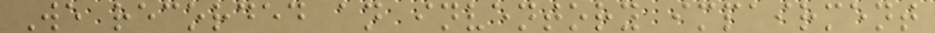We recorded an inventory impairment
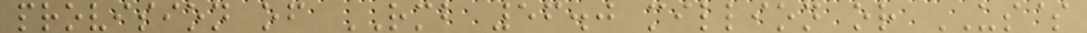provision of RMB 56.0 million or US$
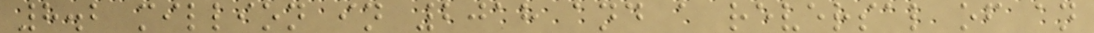8.2 million in 2018 and a reversal of an
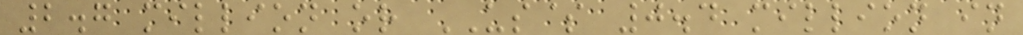2.7 million or US$ 0.4 million in
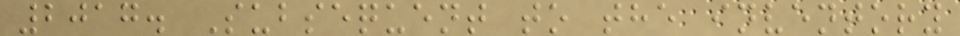2017. Subsequent to the inventory
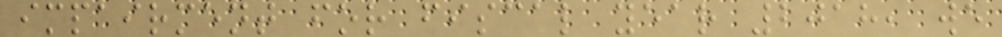impairment for fiscal year 2018, we
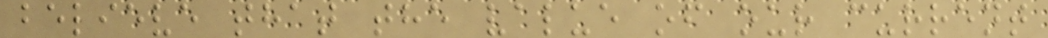believe that the value of our current
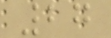27
